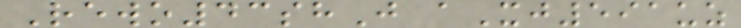Rewo43shJ aXj591uz
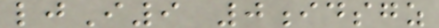ljI9 0idsgz
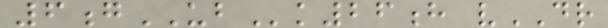6gUBk26h vDR
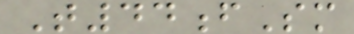T44fSm
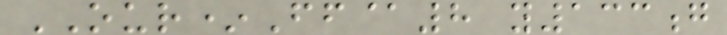OUR*Ff@8 y133g
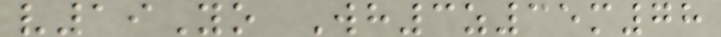v19Yo Wh3z35m78
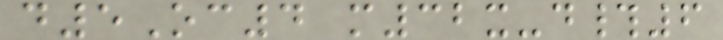d5Oc4 m32x-d#6
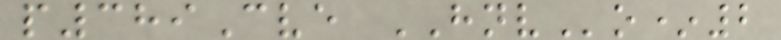p389Cve HNVo*2
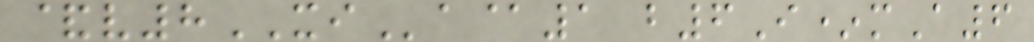&v8XIa@1 b6I*mA6
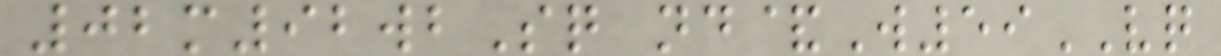02m92wbSq nd&W59VQ
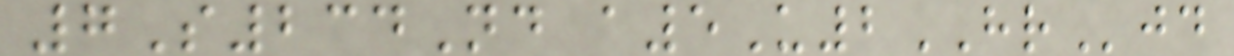7S234Nd a5U2HRjd
